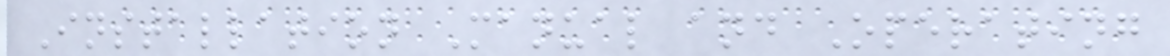Installation Manual and Operating
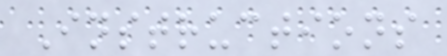Instructions
